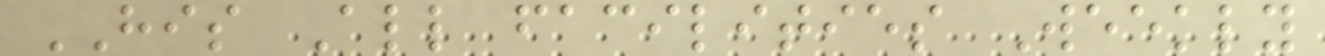HIS All facilities Weekly
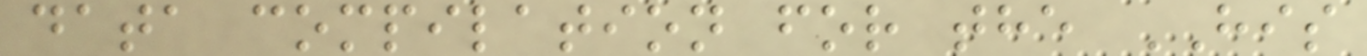data compilation for the HIS
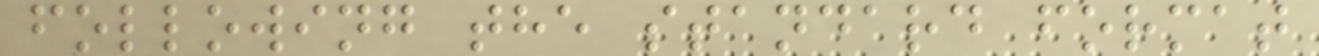following the standard format
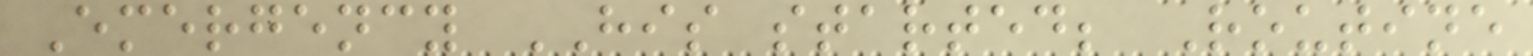Emergency HIS started; Routine
